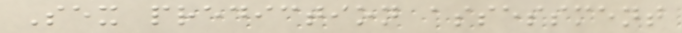Sex prediction assessment
